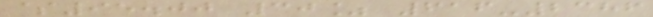$95.00 30% 616-2386
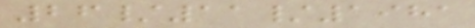26/11/1981
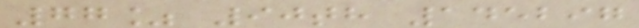77% 90th 145297
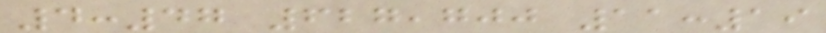4:47 627,700 11:19
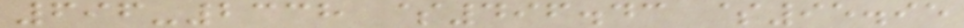696-2338 $496.43 $95.95
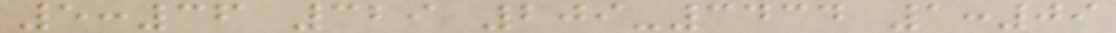5:36 329 209-3434 1:09
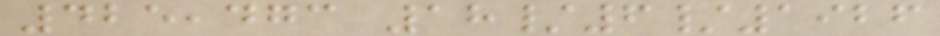425,473 18/6/1926
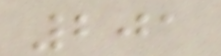201
